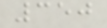350
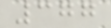377
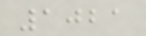1021
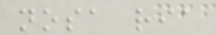nosa ria
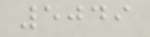5049
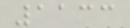1133
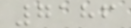7186
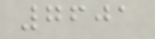7601
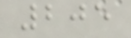205
